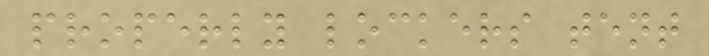properly lockers tent
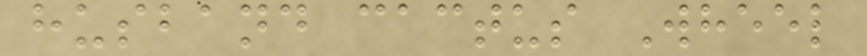husband cactus Wheel
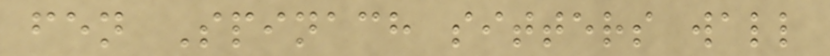fen Spinach sitters wall
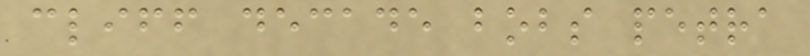cliff decade bobs petra
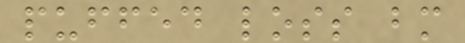puffed loss bm
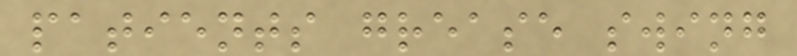patients grease swing
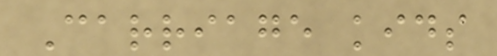Carriage kids
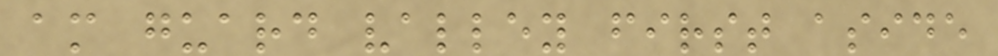am guard valley first aside
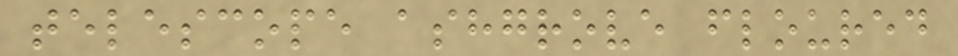telescope ashgrove floured
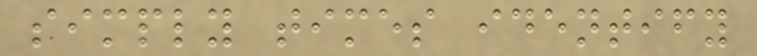simply times identify
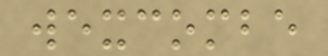wexcombe
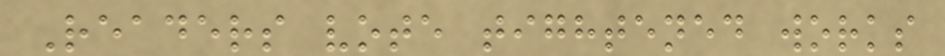Readers vote tightened works
